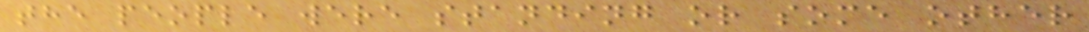the people were standing or some other
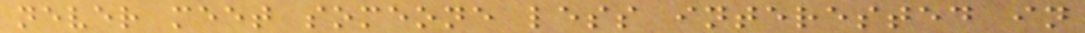never meet someone less interested in
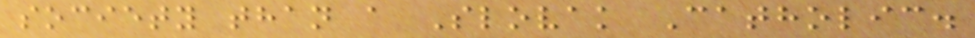society than a Slovak Catholic.
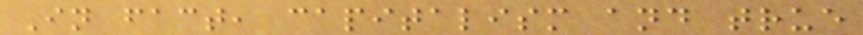In fact, capitalism and true
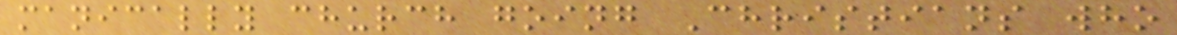manically church going Christians who
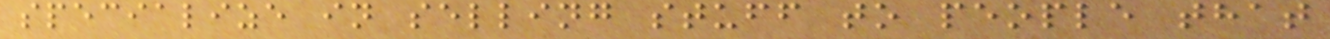specialize in selling stuff to people that
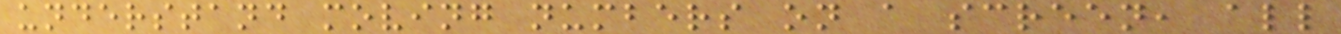understand moving numbers on a screen, all
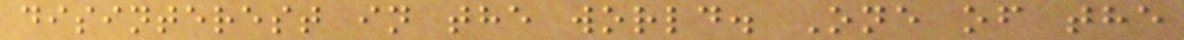disinterest in the world. One of the
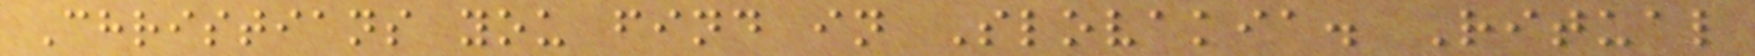Christians you find in Slovakia. Ritual
